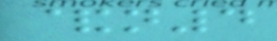&n4
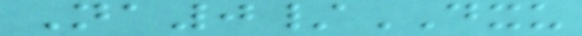Na0/DXU
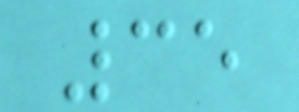35
